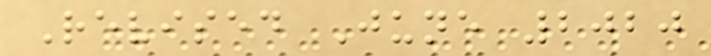Revised June 2020
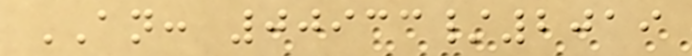AN: 00933/2019
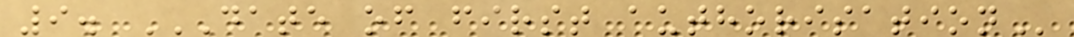9. DATE OF FIRST AUTHORISATION
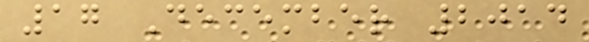17 December 2014
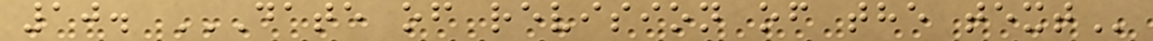10. DATE OF REVISION OF THE TEXT
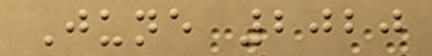June 2020
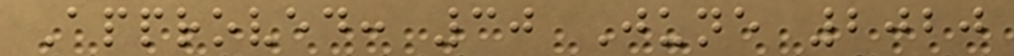Approved: 30 June 2020
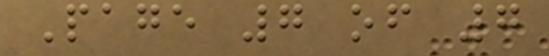Page 7 of 7
